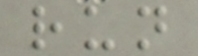run
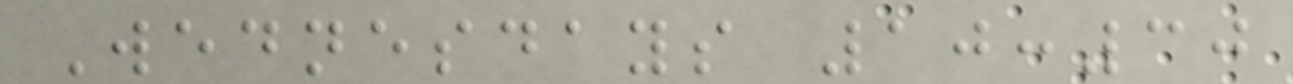Wednesdays 10:30
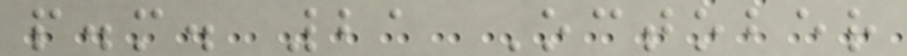p.m. 21 October
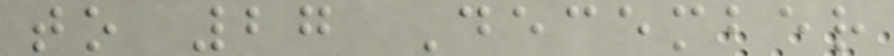to 27 December
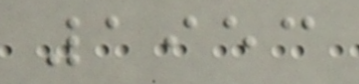1953
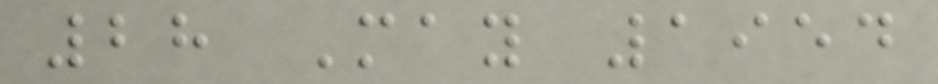28 May 1954
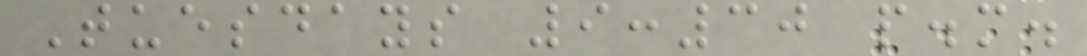Tuesdays 9:30 p.m.
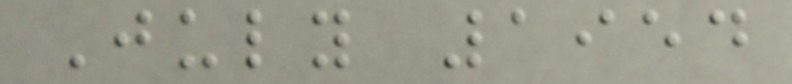July 1954
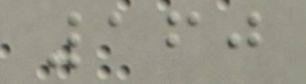160
